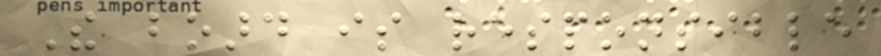The board is responsible
